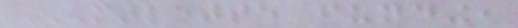MARLETTE FUNDING,
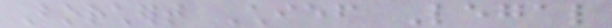Borchert Chief Legal
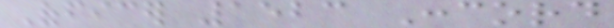Officer 1523 Concord
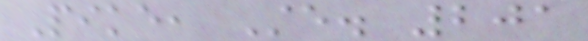Pike, Ste. 201
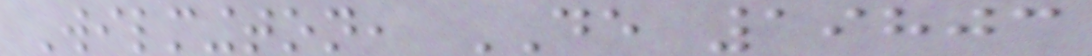Wilmington, DE 19803
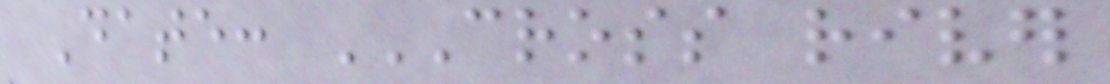Date: CROSS RIVER
